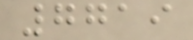7719
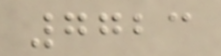7723
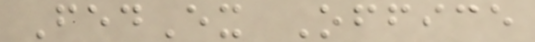FedEx Office
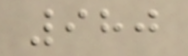980
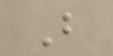B
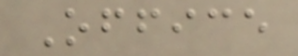Office
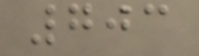703
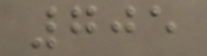705
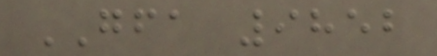GFA 9852
